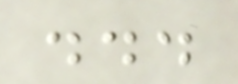...
